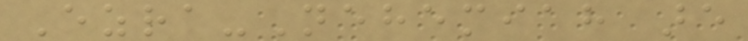Ezra-Nehemiah are
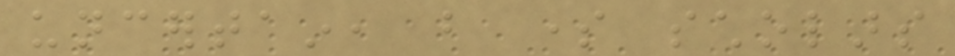uncertain, but some scholars
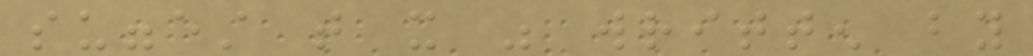suggest that it was written by
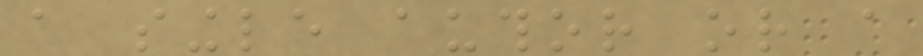a single author or a
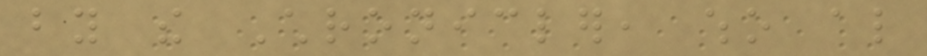by the Chronicler, who also
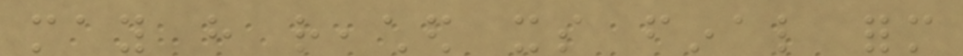may have reached its final form
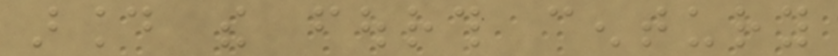around the fourth century
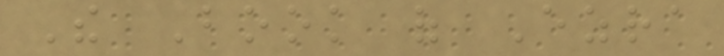The Book of Ezra
